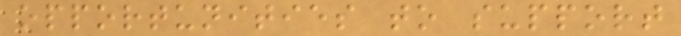opportunities to support
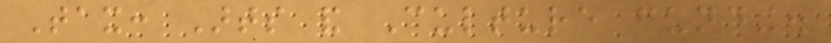Tax: Arts and Culture funding.
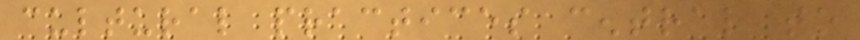cultural practices central to
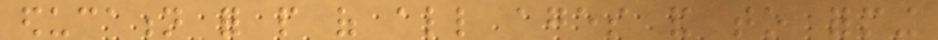education for people of all ages and to forming
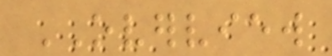OVERVIEW
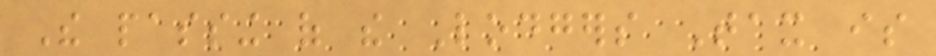The passing of the Lodgers Tax is
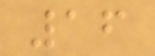16
